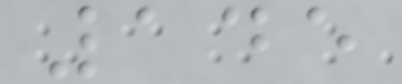145
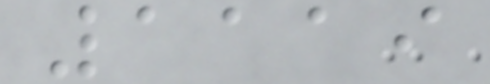1119
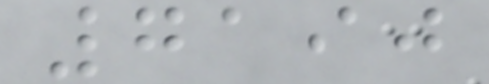7190
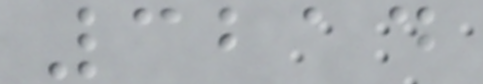3214
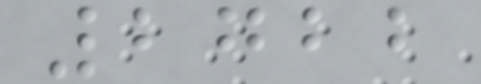2722
